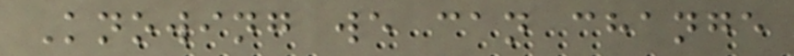Knowing we can change
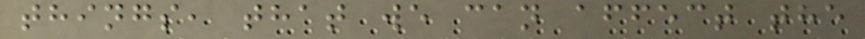things, that we can affect the
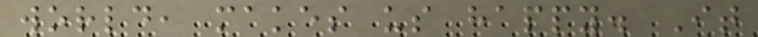world, makes us happy. It
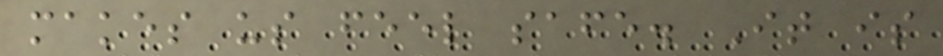makes us feel safe. It is
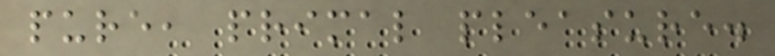pure, primal pleasure.
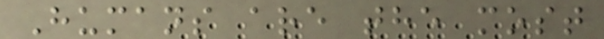Humans are the most
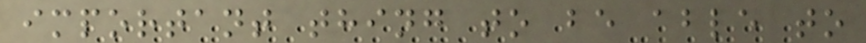important thing to be able to
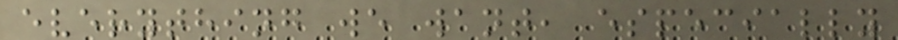everything we want, especially
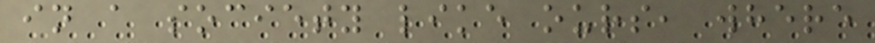in a society like ours, where
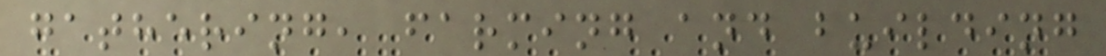gathering, farming and building
